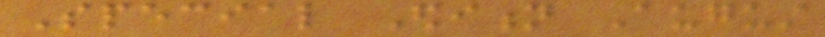Special Edition August
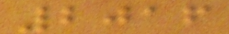2016
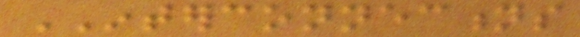INTERCONNECTIONS
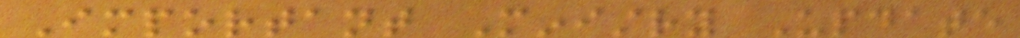Important Ministry Update
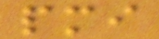pmi
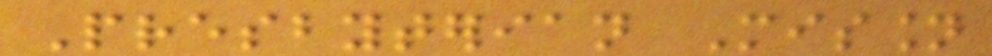Presbyterian Mission
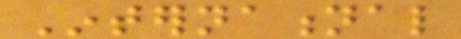International
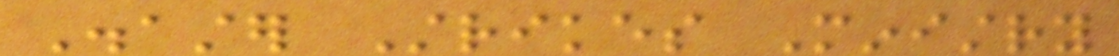Disaster Strikes Ministry
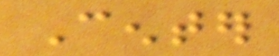Center
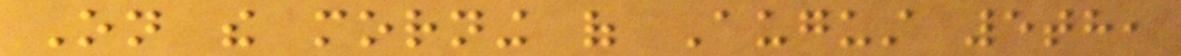On the morning of August 5th,
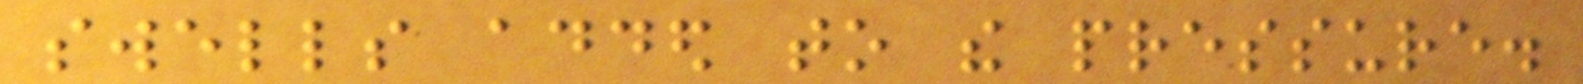swells added to the pressure.
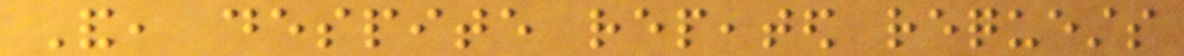And, despite repeated requests
